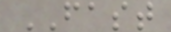FAST
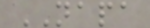NAPA
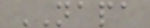NAPA
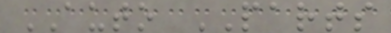AUTO PARTS
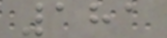181
